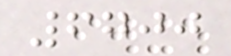6700
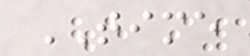TIME
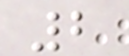2
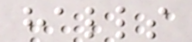halls
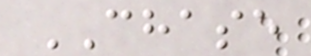CHASE
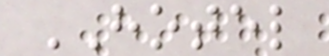HOTEL
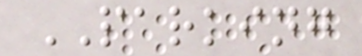PARKING
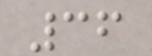36
